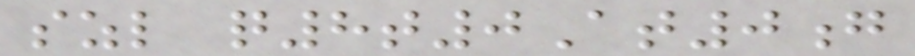szl q8t0At0g
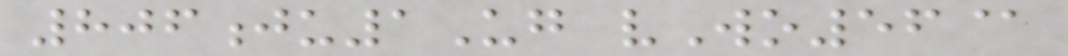806ju1Ug vWo56@
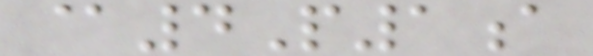@4P1a
